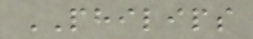PHILIPS
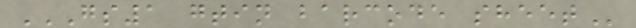GS1 GTIN BARCODE SHEET
